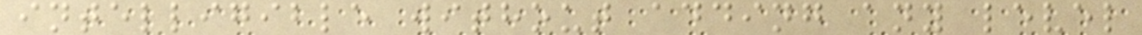intelligible without adding any level
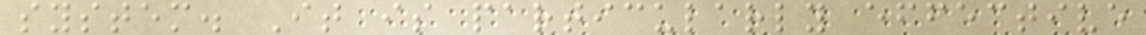system. It is particularly effective
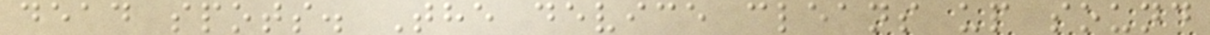dead spots. The device cleans up sound
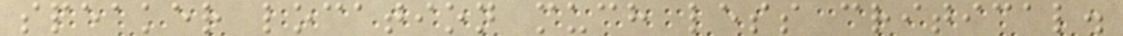speaker location much less critical.
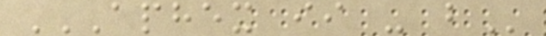APHEX II - B
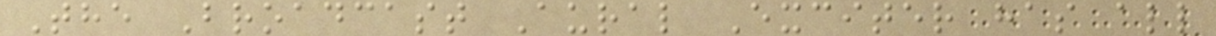The Broadcast Aural Exciter has all
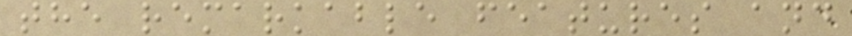the remarkable features and
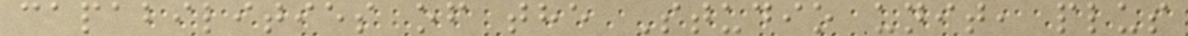capabilities of the Studio unit, plus
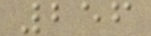256
